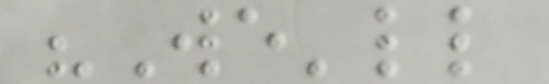"We'll
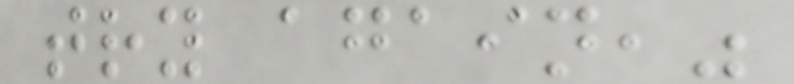try again,"
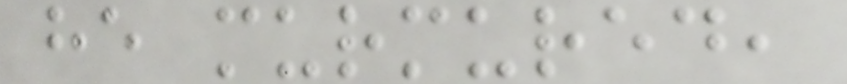he murmured,
